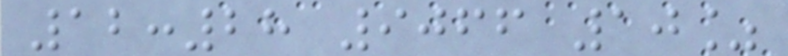12:28 9066 10%
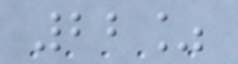22%
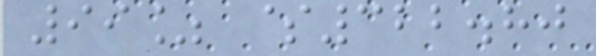99% $322.80
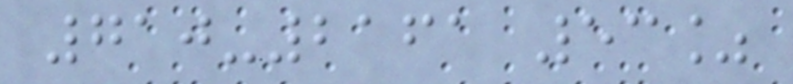710-2161 53%
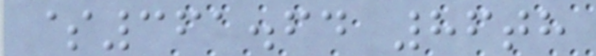$361.64 86th
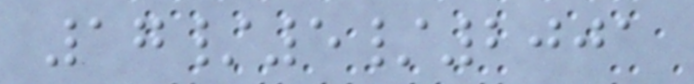17/5/2001
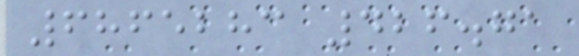6865283 426.71
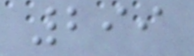299
